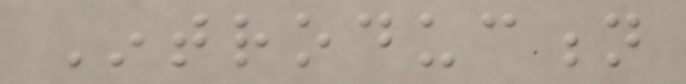Introduction
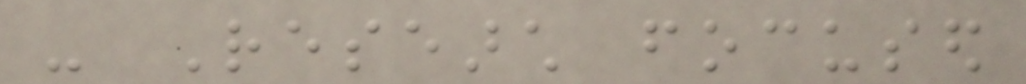- Research focused
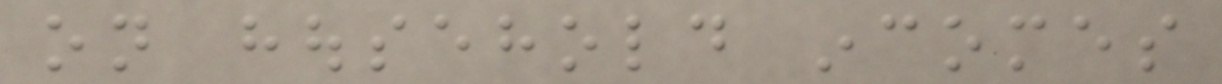on household incomes
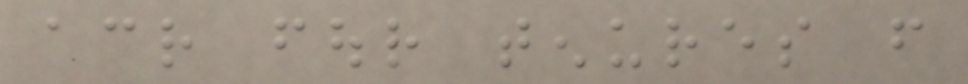across four tenures from
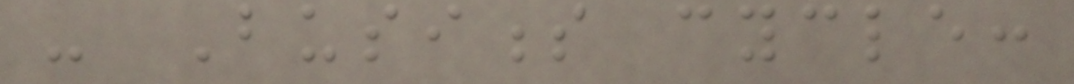- Business cycle:
